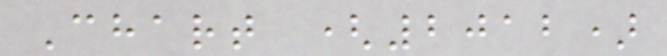Chart (2012)
